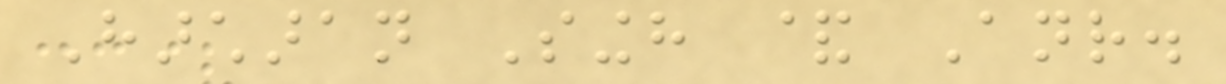Harcharan Singh & Anr.
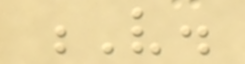V.
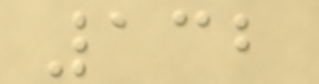132
